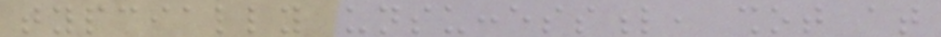typcially unsuccessful, shot at
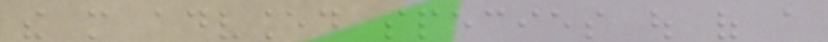the more advanced species out of a
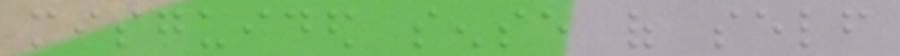misguided sense of self
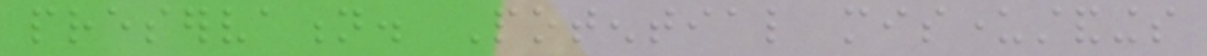preservation. Potential misunderstandings
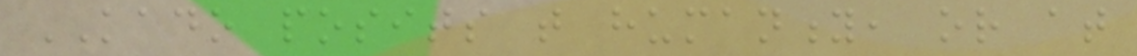KADO posits that humanity, or at
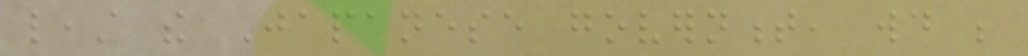least the Japanese government, would be
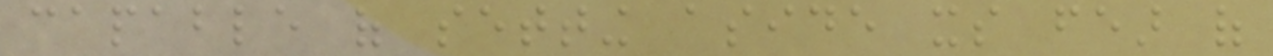capable of setting aside its fear of
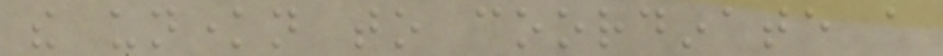the unknown to coordinate a
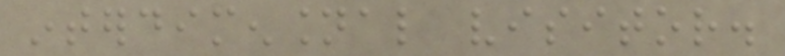interdimensional visitor.
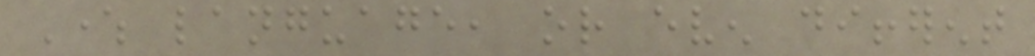Where language, or even different
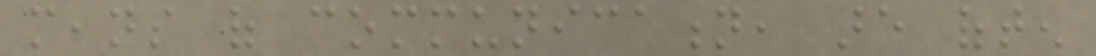means of communication, are often
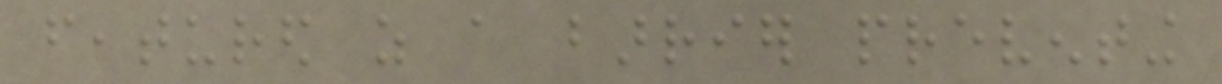featured as a barrier preventing
